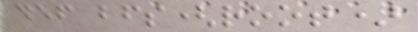def bfs(root)
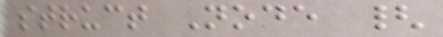struct Node {
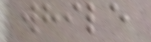while
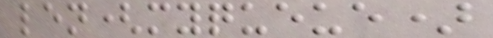len(myqueue)
